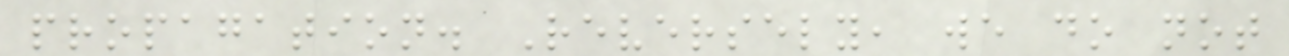propagation. Reversely, we do not
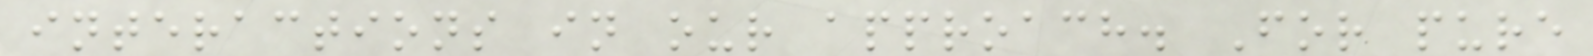interactions in our approach. For pure
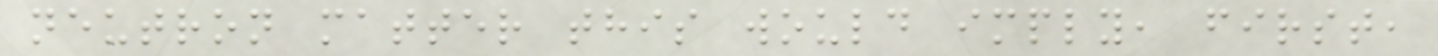neutron matter this would imply, first,
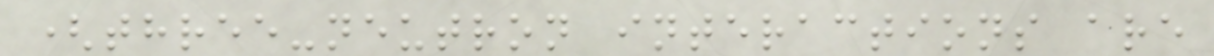(three-neutron interactions are
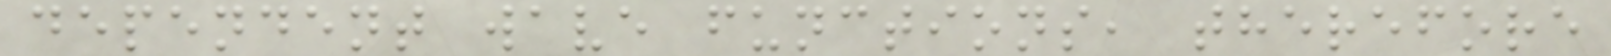dependent wave functions, therefore
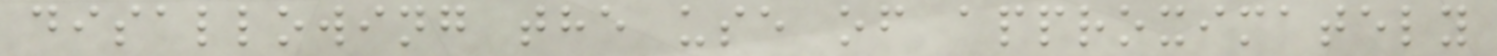disallowing the use of approximately
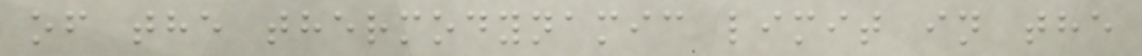of the thermodynamic limit in the
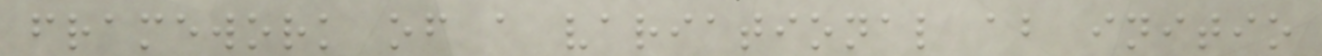framework of a variational ab initio
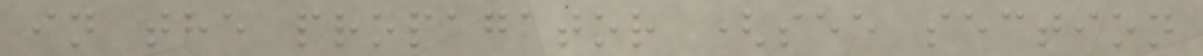in the propagator (see section
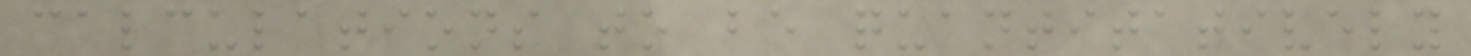calculations to be quantitatively
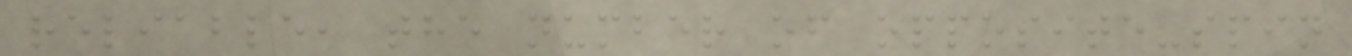reliable, the number of opposite-spin
